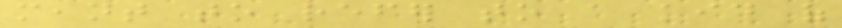meant to refer to a kid of
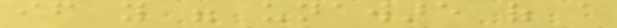if you were unaware of a
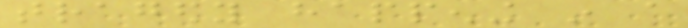tragedy happening in a
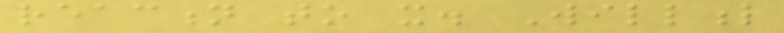reaction to it. Willful
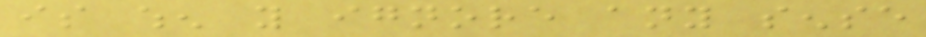is when you ignore any sense
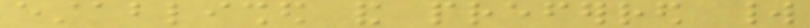established and preferred world
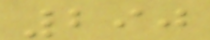290
